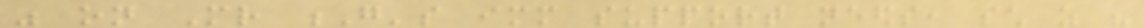was on Mr G's immediate support needs, such as his
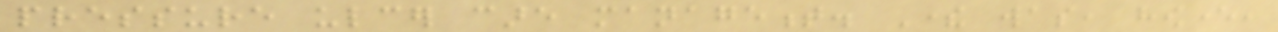pressure ulcer care management. There was, however,
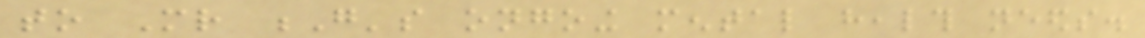to Mr G's ongoing mental health needs.
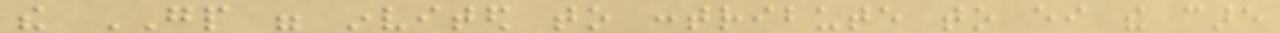the GP were invited to contribute to either the care
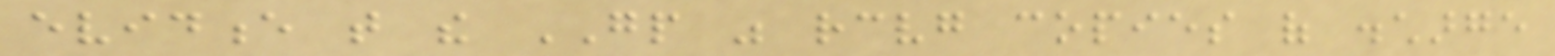evidence that the GP was receiving copies of discharge
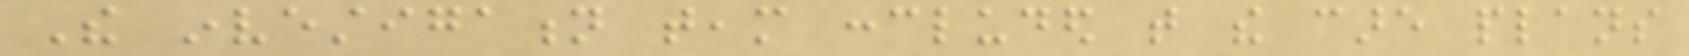The investigation team concluded that the care plans
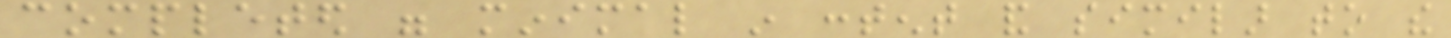completed were minimal in content and similar to the
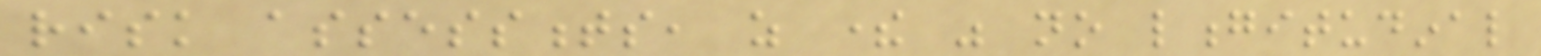risk assessments, as there was no longitudinal
